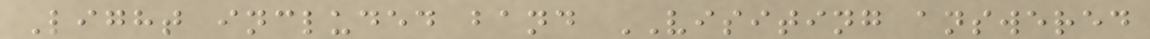Light included band VISITING answered
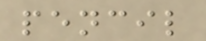pencil
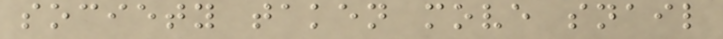society taken move snail
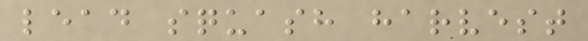lead squash harvest
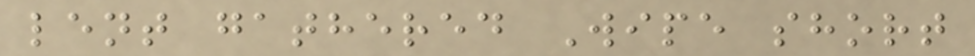lent gathered Wipe short
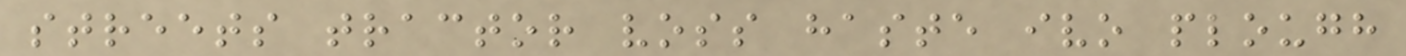streets tractor voss haste ivo plough
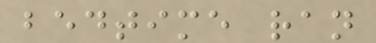bedtime ran
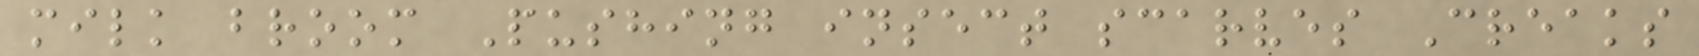milk broom Pushing insect scarves Creaks
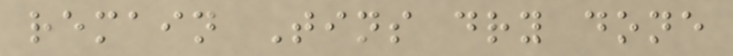remain Tins dry done
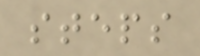steps
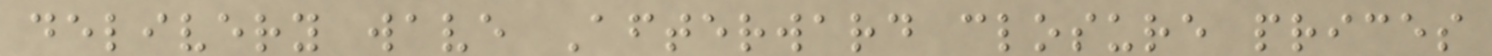delivery wave Afterward closure prices
